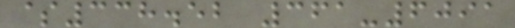$338.52 361-6091
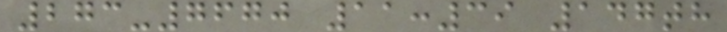273-7670 11:39 147th
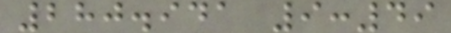280.941 9:49
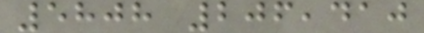5808 206,410
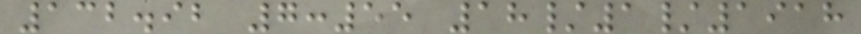132.92 7:55 18/1/1918
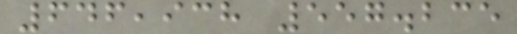646,938 557.235
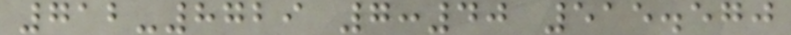712-8729 7:40 515.570
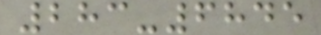283-6845
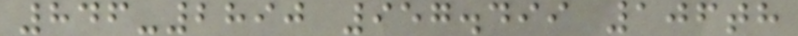846-2890 957.499 106th
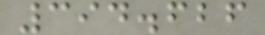394.626
